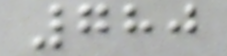780
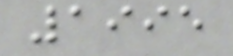1995
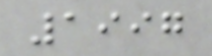1997
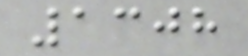1308
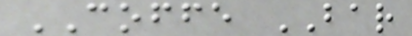COFFE BAR
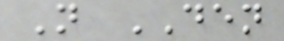N DEN
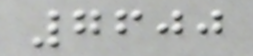7600
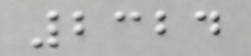2324
